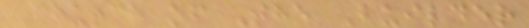Church of The Builder
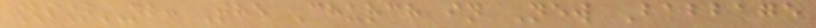[i]NB: The Church in New Babbage
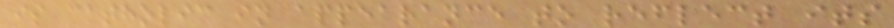is catholic in appearance to reflect its
